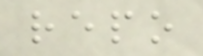repo
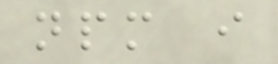npm i
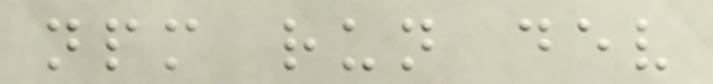npm run dev
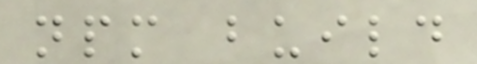npm build
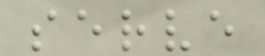serve
